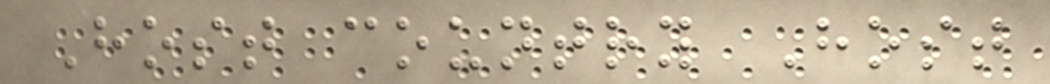Host country Host
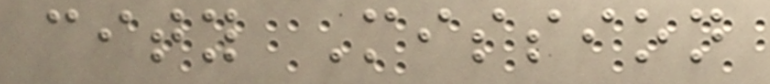city Mission
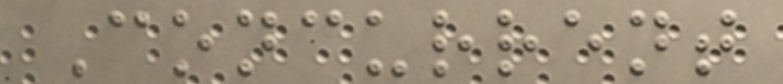Concurrent
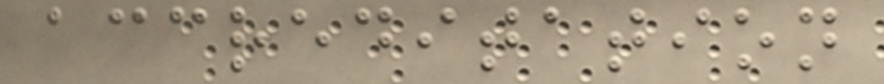accreditation
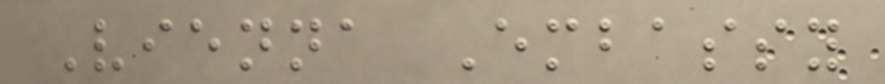Vienna Embassy
